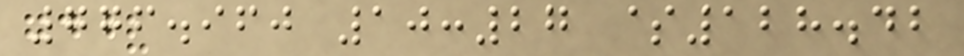776.960 10:27 $128.42
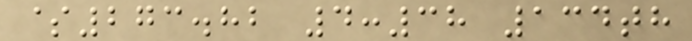$273.82 4:38 134th
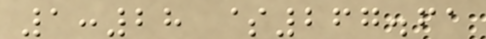1:28 $267.61
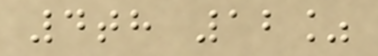4th 12%
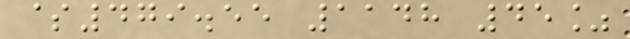$479.55 1148 45%
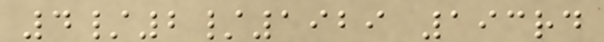4/2/1929 193rd
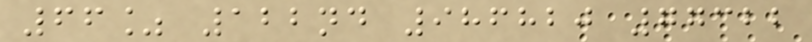66% 122nd 986820 77322
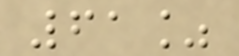61%
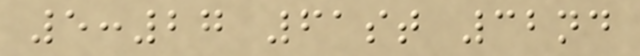5:27 61st 32nd
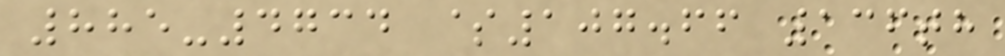885-4734 $107.66 136th
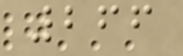266
